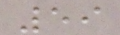59
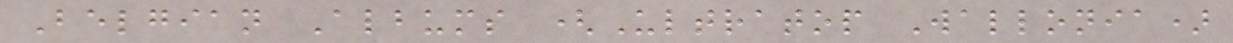Belgian Albums (Ultratop Wallonia)
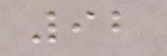92
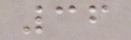36
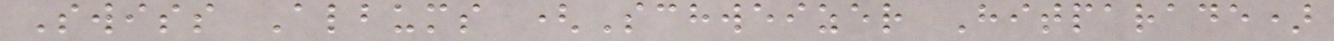Swiss Albums (Schweizer Hitparade)
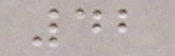42
